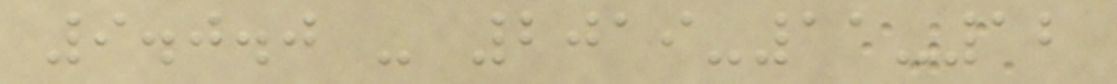9.0.0 - 2019-11-12
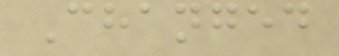Changed
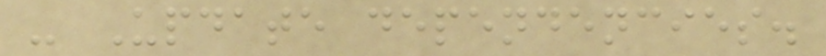- Update dependencies.
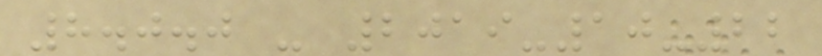8.0.0 - 2019-10-22
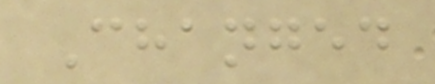Changed
